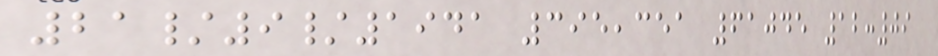21/9/1941 395,351 61045 12:09
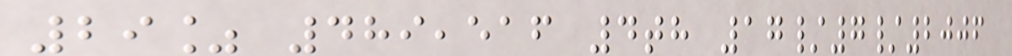29% 489,516 4th 17/7/2006
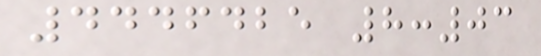4446425 8:03
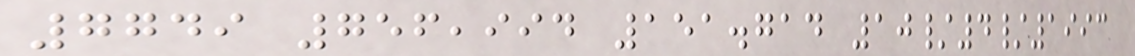7749 756,994 151.714 10/4/1993
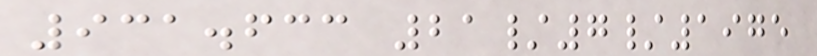931.633 21/7/1975
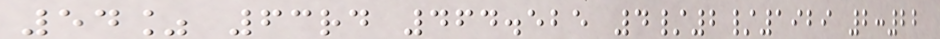54% 63rd 464.525 4/2/1929 2:22
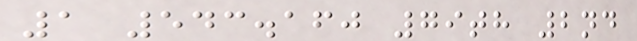1 543.160 79th 2nd
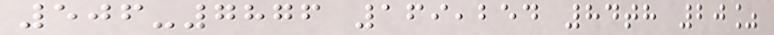506-7876 169,254 84th 20%
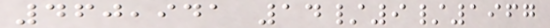460,941 14/9/1967
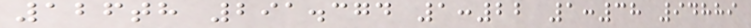126th 291.374 1:22 1:38 94889
